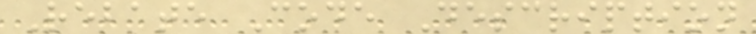Rebate Code Description
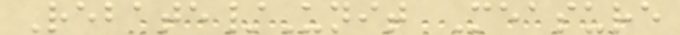Rebate/Unit Measure
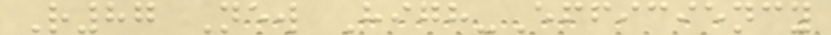R87 New High-Efficiency
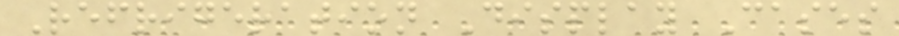Refrigeration Display Cases
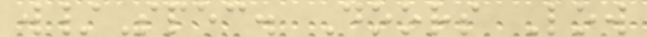w/Spec. Doors Low
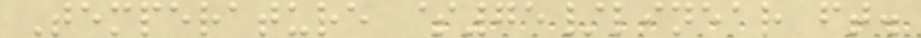Temperature $75/linear ft.
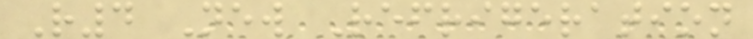R4 New Refrigeration
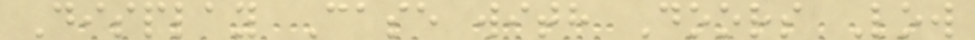Display Case with Doors Low
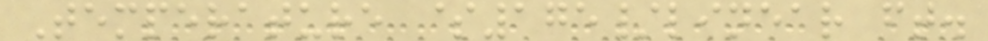Temperature $175/linear ft.
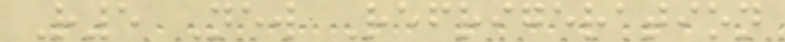R5 New Refrigeration
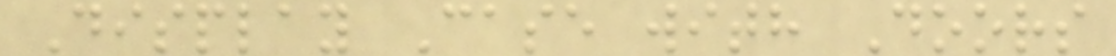Display Case with Doors
